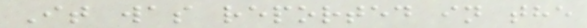It was reported in the
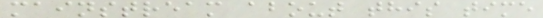mainstream about this time
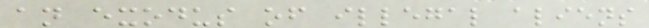an exodus of illegal aliens
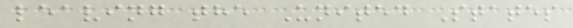leaving the United States
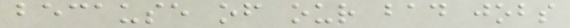because of our bad jobs
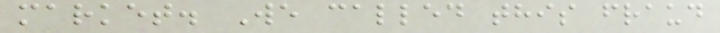market. We called this fraud
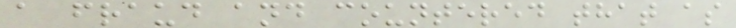a fraud and countered that as
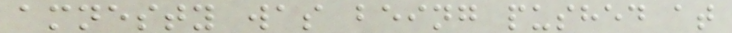amnesty was being pushed at
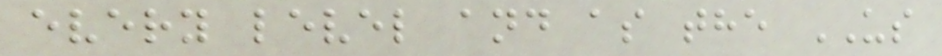every level and as the US
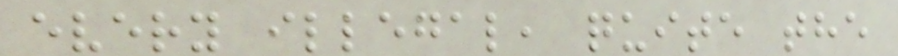every illegal, quite the
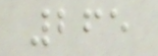265
